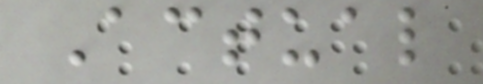Actual
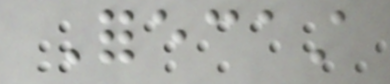Forecast
